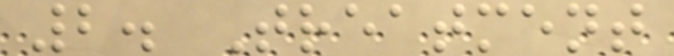2. Treatment
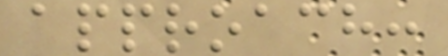approach:
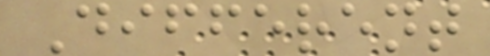Different
